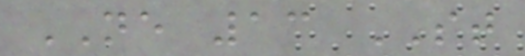NE 13 ST
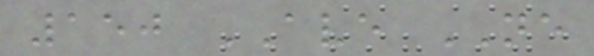150 AVE NE
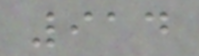914
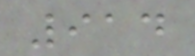914
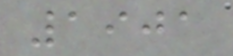1901
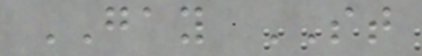GAY ST
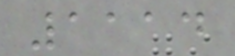1114
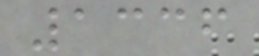1336
